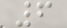6
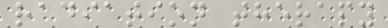radiation therapy
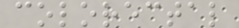colorectal
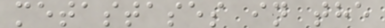metastases in the
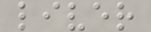liver
